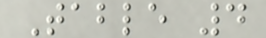Table 4
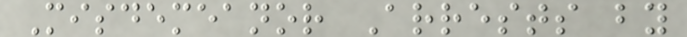Misdemeanor Arrests by
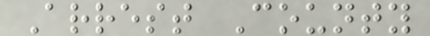Arrest County
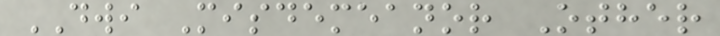DWI Misdemeanor Other
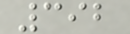392
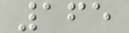165
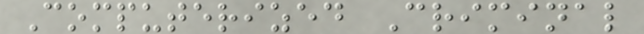Computerized Criminal
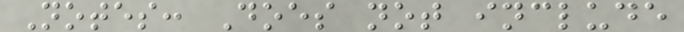Notes: Does not include
